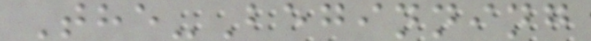The-Beginning
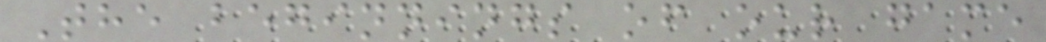The beginnings of our game
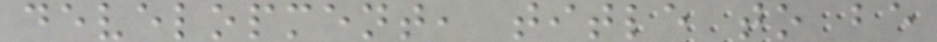development, title to be
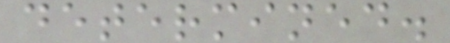determined.
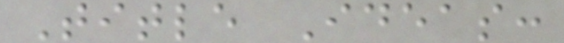Title Ideas:
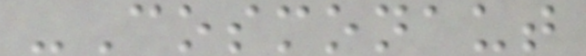-Cosmonaut
